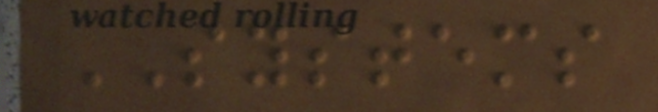SYSTEMS
